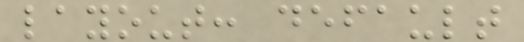layout: default
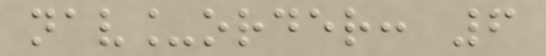nav_order: 6
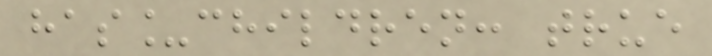has_children: true
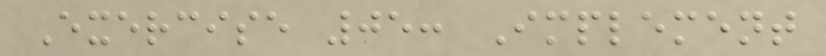Exercise 05: Implement
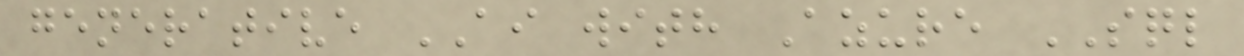generative AI with Azure SQL
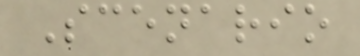Scenario
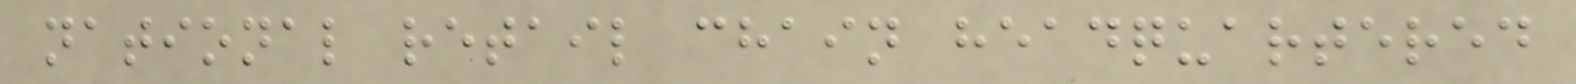national retail chain headquartered
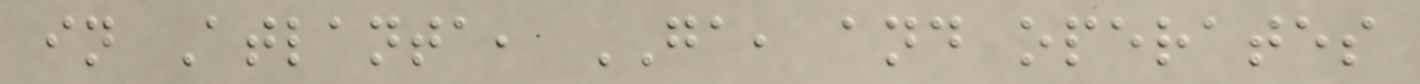in Atlanta, GA, and operates
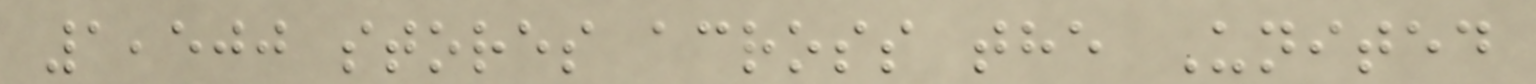1,500 stores across the United
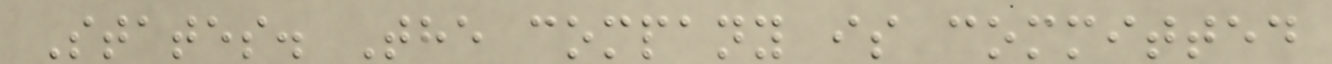States. The company is committed
